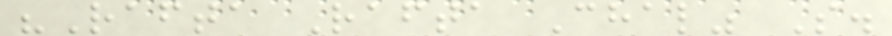"Rafta Rafta Chal" S.
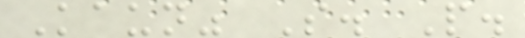Kaun" S. P.
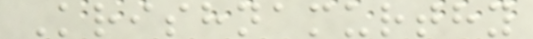Krishnamurthy
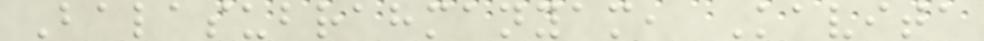Balasubrahmanyam, Kavita
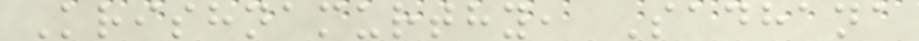Krishnamurthy, Sadhana
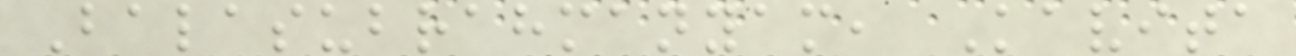Balasubrahmanyam, Kavita
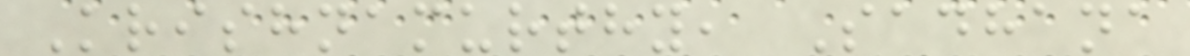Krishnamurthy, Sadhana
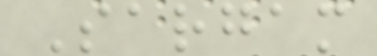Sargam
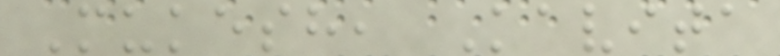Mukesh, Kavita
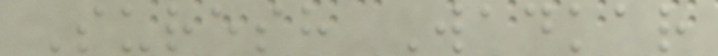Suresh Wadkar
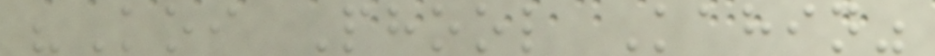"Koi Phool Kahin"
